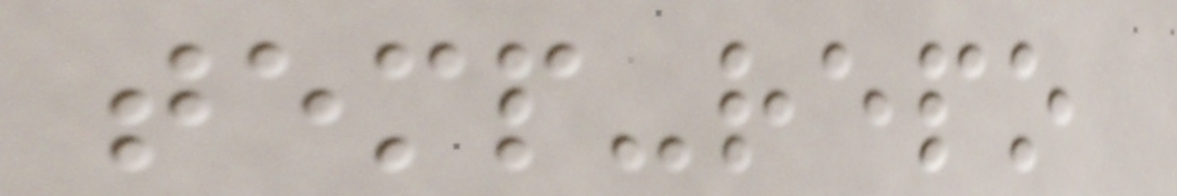temp-repo
